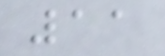11
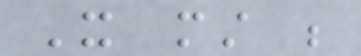It must be
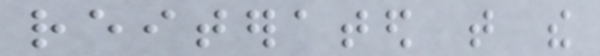reiterated that the
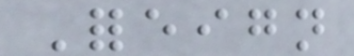Foreign
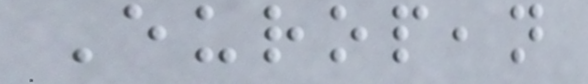European
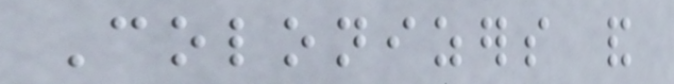Colonizers and
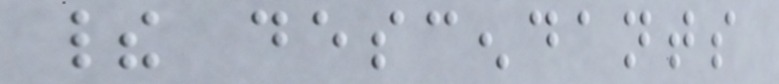their descendants
